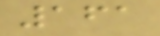161
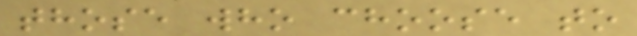those who choose to
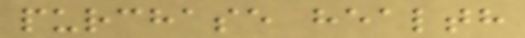purchase health
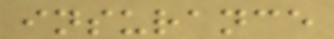insurance
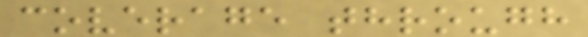coverage through
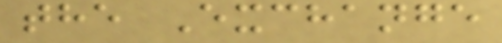the Exchange
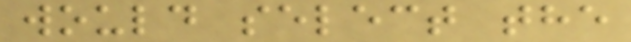would select the
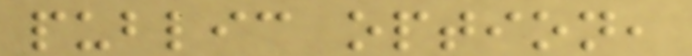public option,
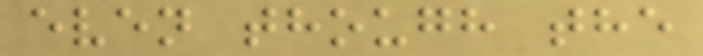even though the
